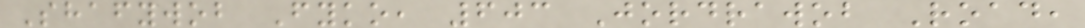Shafywob Fyko, 603 Jordrawob Road,
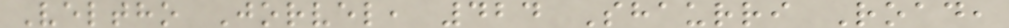Veltho Jorvel, 424 Shaurri Road,
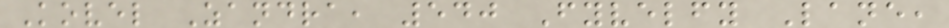Kovel Zandra, 540 Fyvelfy Lane,
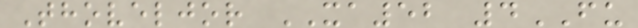Thoveljor XA52 4FU
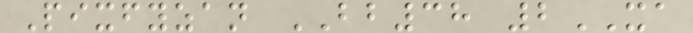Pixfyzan BB38 2XA
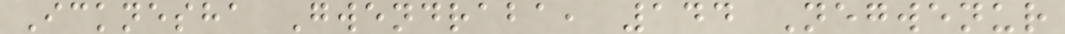Icknesha Gwendraba, 144 Negwenur
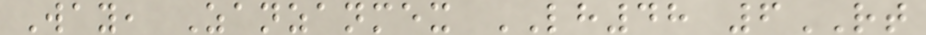Way, Zanzanmex LH48 6RT
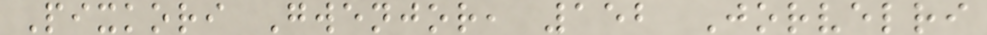Pixkori Gwenjor, 152 Jorvelri
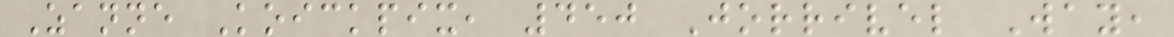Zanne Koickpix, 450 Jorrivel Way,
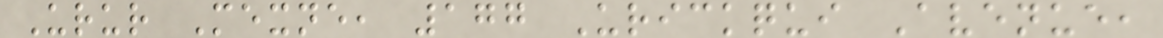Urur Mexne, 177 Urickqui Avenue,
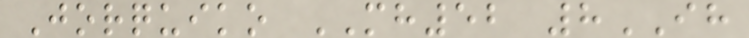Jorquiko MH52 8IH
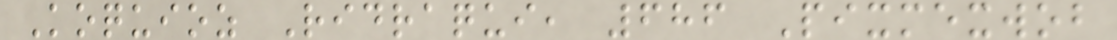Koquioz Ridraqui, 686 Pixmexwob
